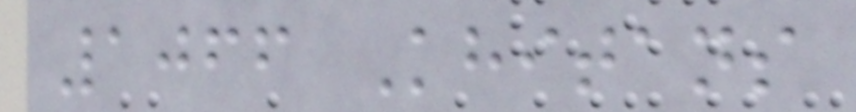1066 Khitans
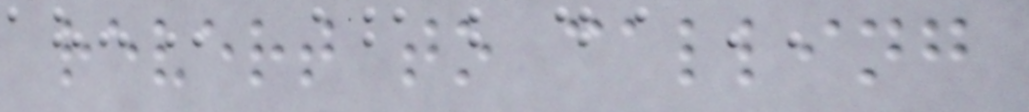revert to calling
